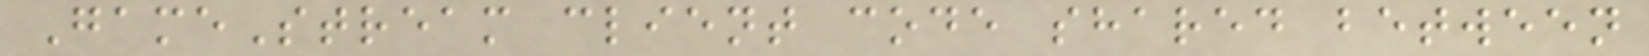GameStream client code shared between
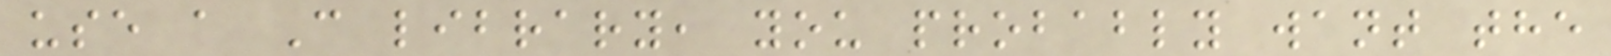use a C library, you probably want the
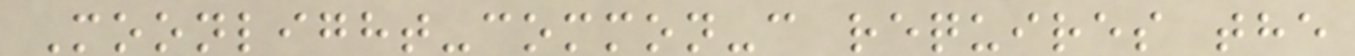Moonlight-common-c requires the
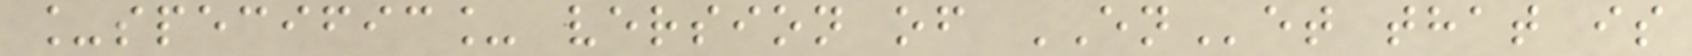_specific_ version of ENet that is
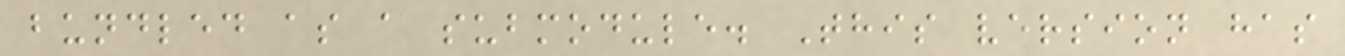bundled as a submodule. This version has
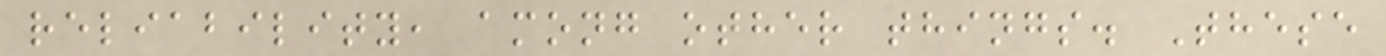reliability, among other things. These
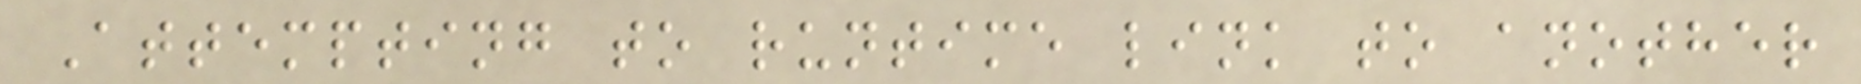Attempting to runtime link to another
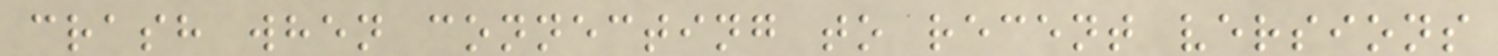crash when connecting to recent versions
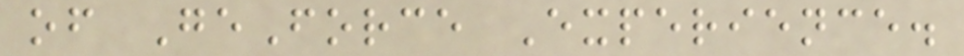of GeForce Experience.
